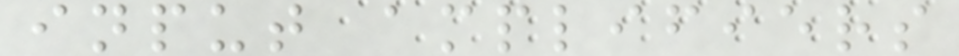input amplifiers
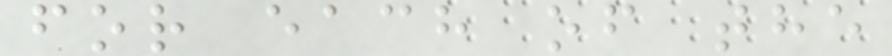for each of the
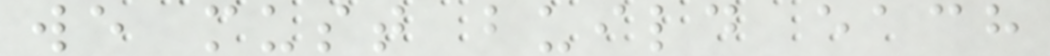we must build each
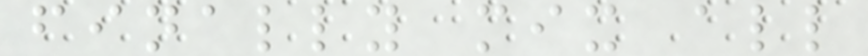finally mix all
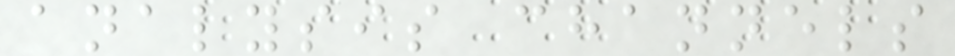analysis channels
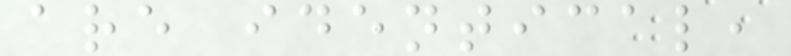are identical,
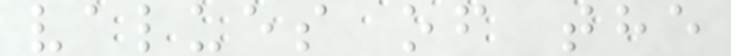values of the
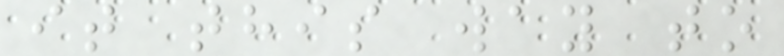it this way to
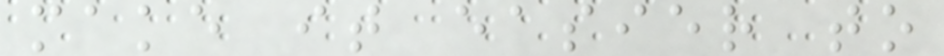make it easier to
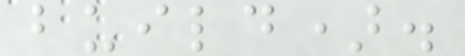build).
